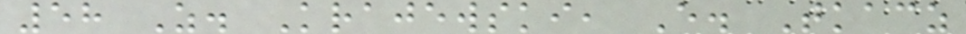58 Z. Krajewski, E. Tkacz
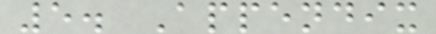5. Appendix
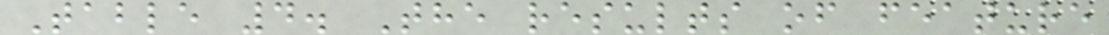Table 4. The results of feature
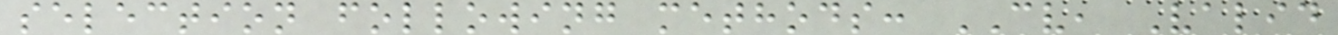selection following methods: CV, Valid
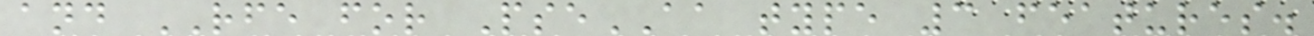and RFE for PseAA type 3 features.
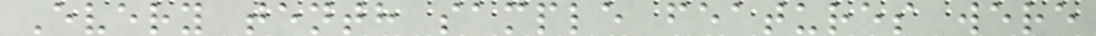Every tenth sample features were
